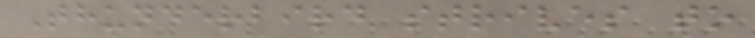Thunderbird strives to
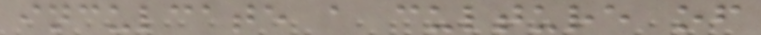inculcate a culture of
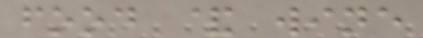food & wine
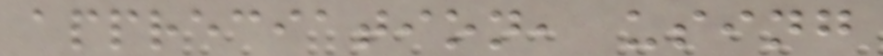appreciation, using
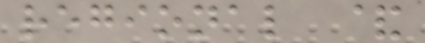regional &
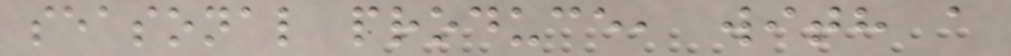seasonal produce, with a
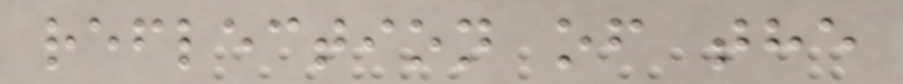reflection of the
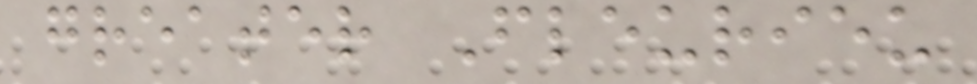greater Fleurieu
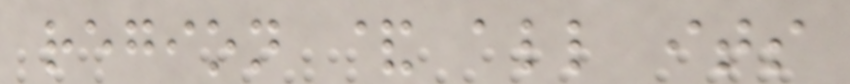region & all its
